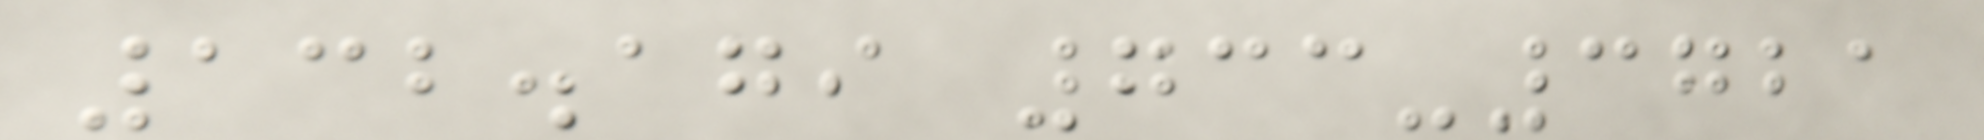132.179 733-3721
